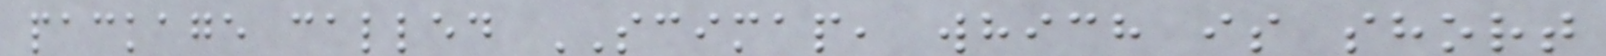package called SCIMAP, which is short
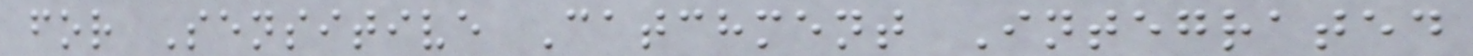for Sensitive Catchment Integrated
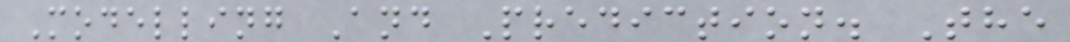Modelling And Prediction. The
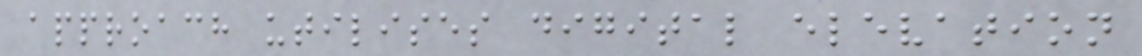approach utilises digital elevation
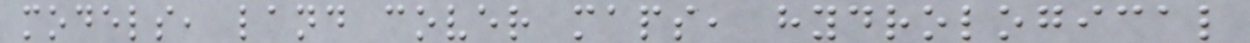models, land cover maps, hydrological
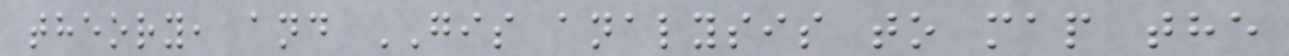theory, and GIS analysis to map the
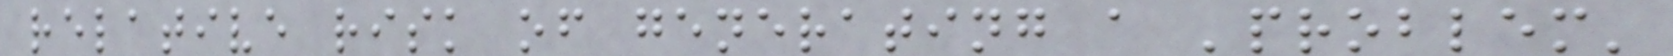relative risk of generating a 'problem'
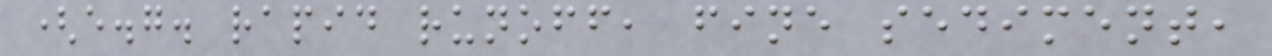(e.g. rapid runoff, fine sediment,
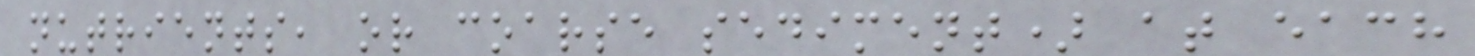nutrients, or coarse sediment) at each
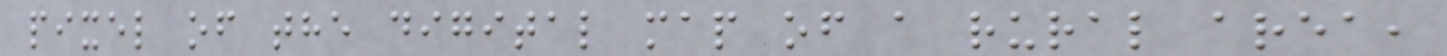pixel of the digital map of a rural area,
